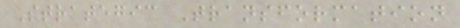Strategic Transformation
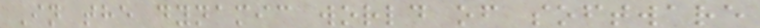In the dynamic world of software
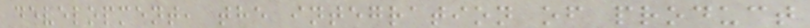development, the integration of product
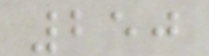250
